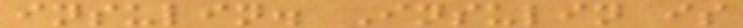insulin. Insulin is
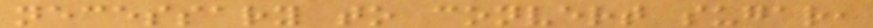necessary to convert sugar,
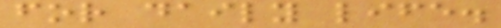for daily life.
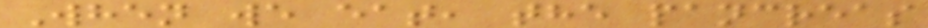When we eat, the pancreas
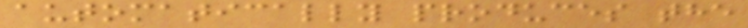automatically produces the
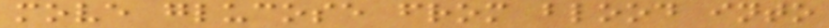move glucose from blood into
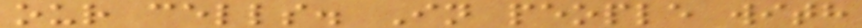our cells. In people with
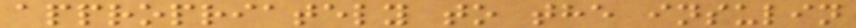appropriately to the insulin
